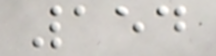154
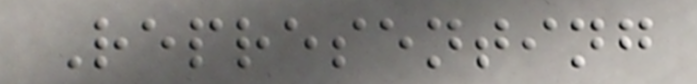Representing
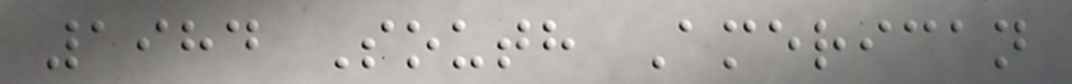1984 South American
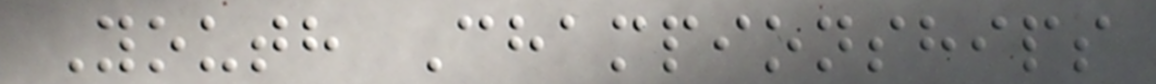Youth Championships
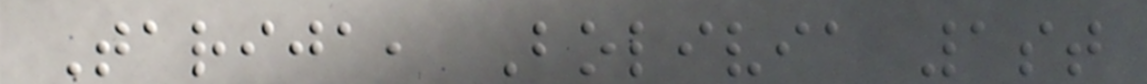Tarija, Bolivia 1st
